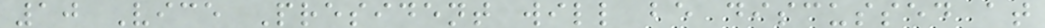10 Vice President will be discussed at
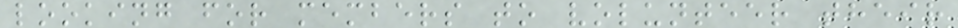looking for members to volunteer their
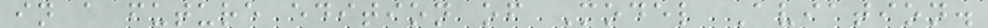in a future edition of Model Aviation.
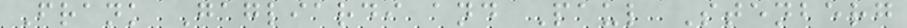Frank Gagliardi and Paul Stenberg
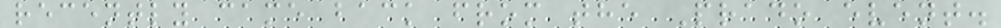recently came back from the Prado event.
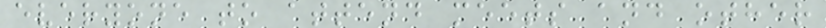everyone to attend meets and other
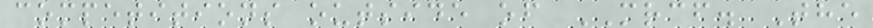competitions outside of MRCF. The
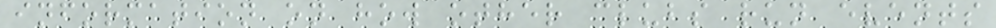information on how other clubs run events
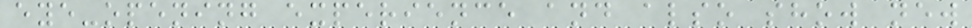eye-opening experience and also show new
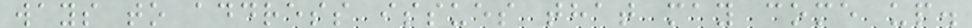ways to address issues that may come up.
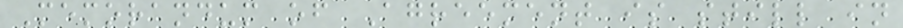Memorandum of Agreement is still in
